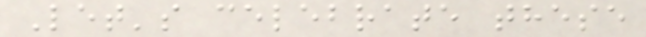Let's celebrate these
